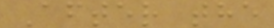After the
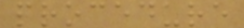procedure
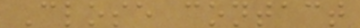Close contact
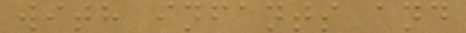with infants and
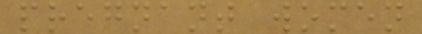pregnant women
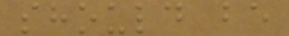should be
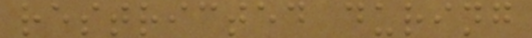restricted during
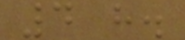4 h.
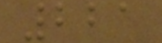221
